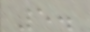5.
